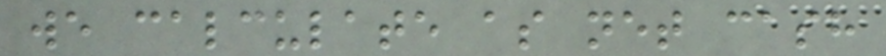we calculate as net cash
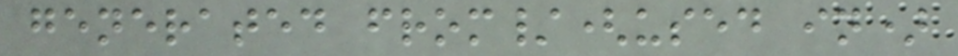generated from/(used in)
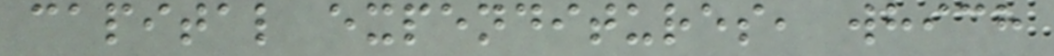capital expenditures, which
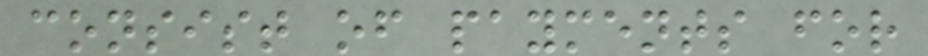consist of payments for
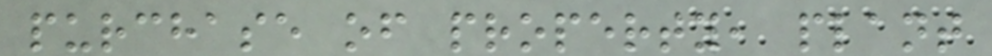purchase of property, plant
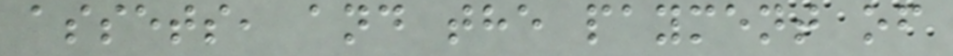assets, and the payment of
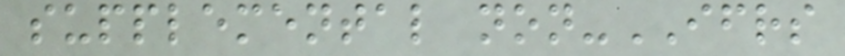supplemental non-IFRS
